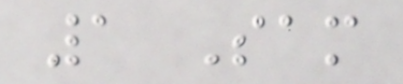1 Sam
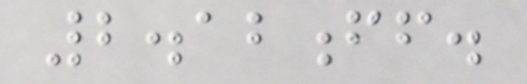2.12ff.
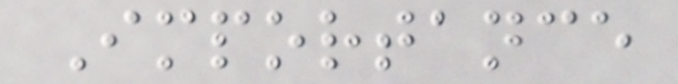Importance
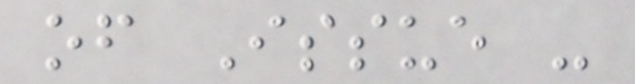of Issue -
